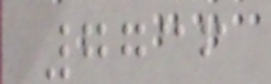7736
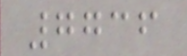7736
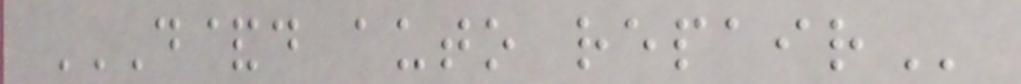D&D AUTO REPAIR
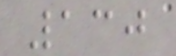130
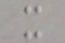x
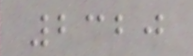2320
